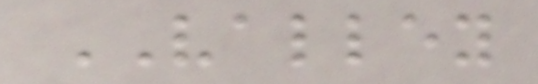VALLEY
